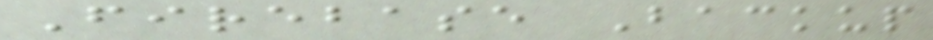Firebase Backup
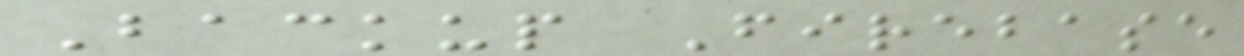Backup Firebase
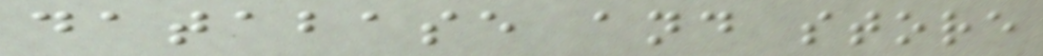database and store
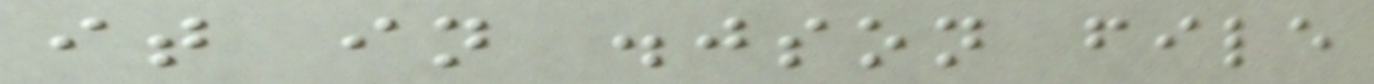it in .json file
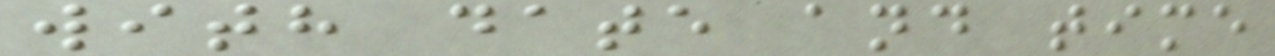with date and time
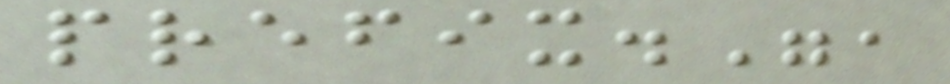prefix.",
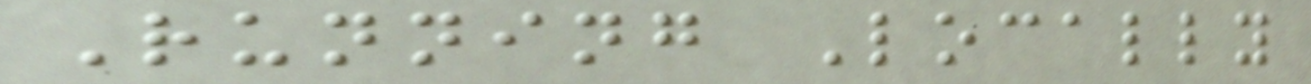Running Locally
